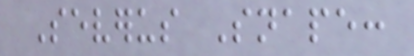Severus Snape:
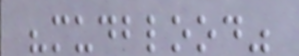"mudblood"
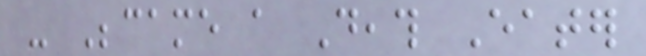- Became a Death Eater
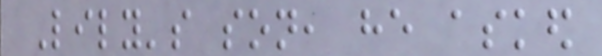Lily's son, he asked
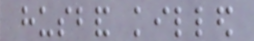husband killed
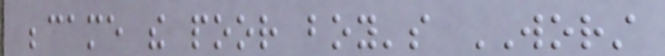became the poor boy's WORST
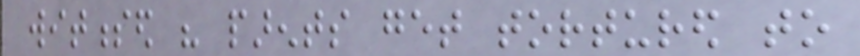witnessed his parents get tortured to
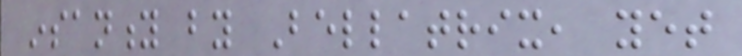insanity by Bellatrix, yet
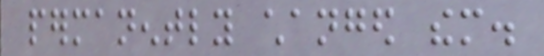permanently changed them.
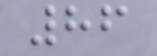86
